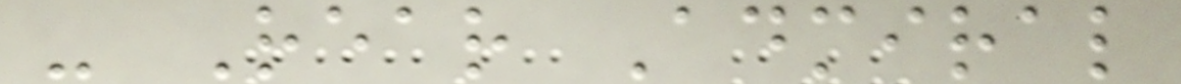- Rear Admiral
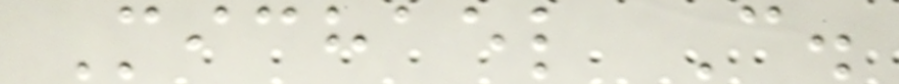Michael C.
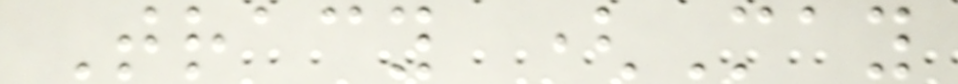Tracy (May
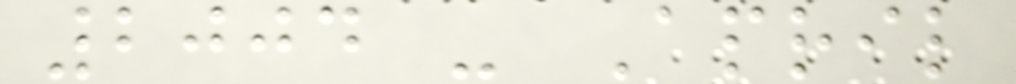2004 - April
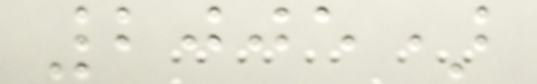2005)
